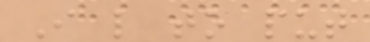I like to put
